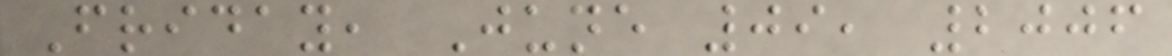Friday, June 09, 2006
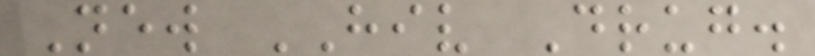New HIV Drug.
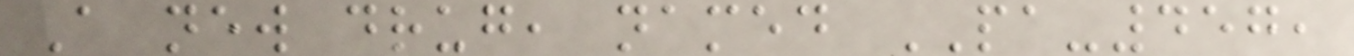A new drug, named PA-457,
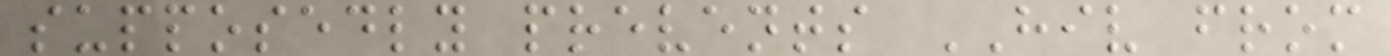supposedly prevents HIV from
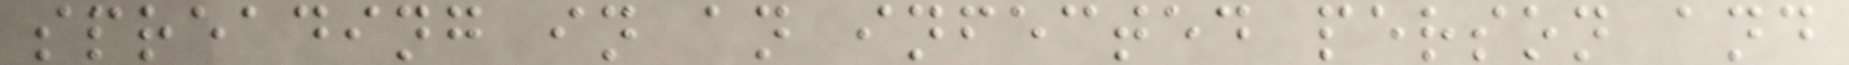spreading in an infected person and
